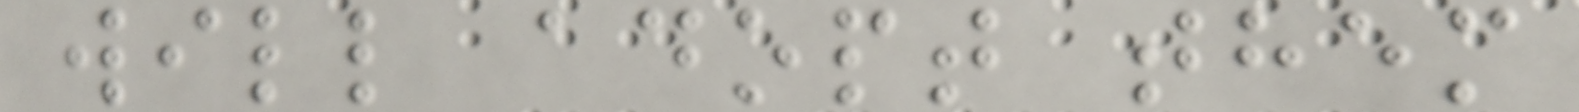will adopt them
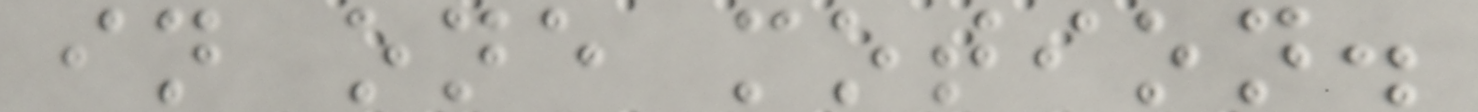in one motion.
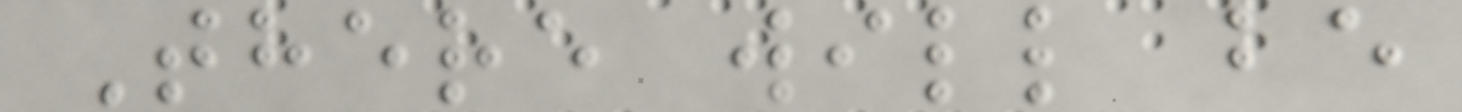There will be
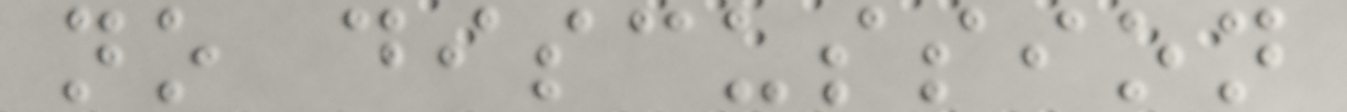no discussion
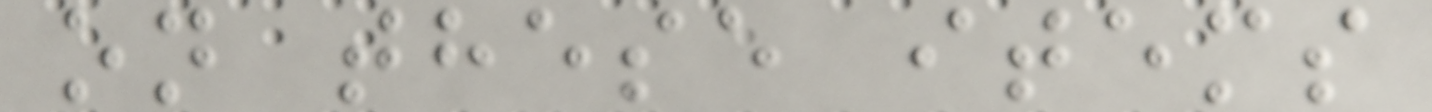on these items
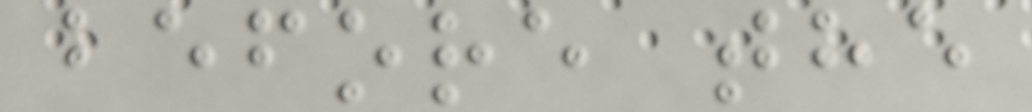before the
